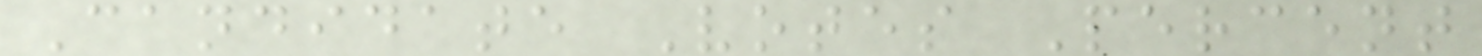Candidate Votes Percent
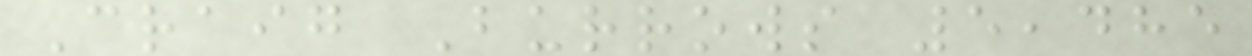Craig Burrows 5,485
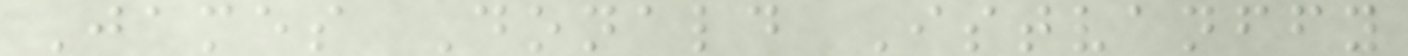James Donald Istvanffy
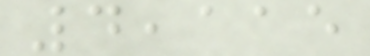4,115
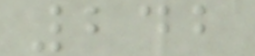242
